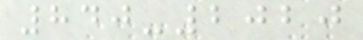840-2020
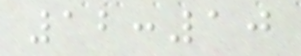12:10
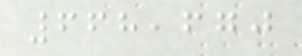668,670
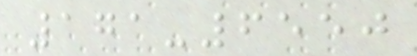171-6550
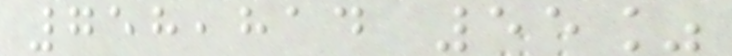758,814 55%
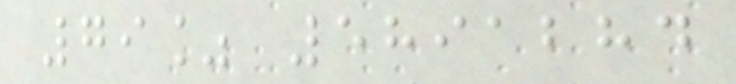79% 5891284
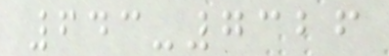643-7326
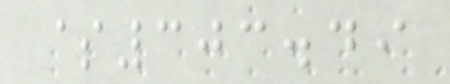$303.49
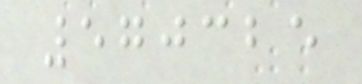570325
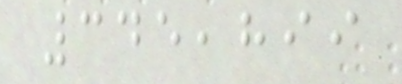345,899
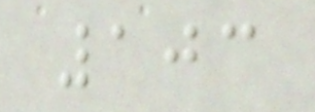103
